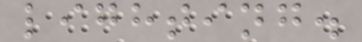lighting.
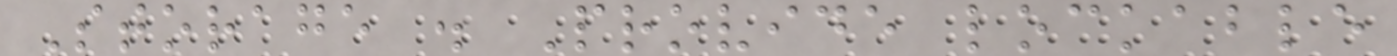Storage . Provide lockable
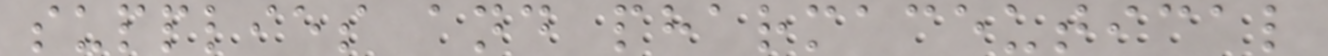supplies and pharmaceutical
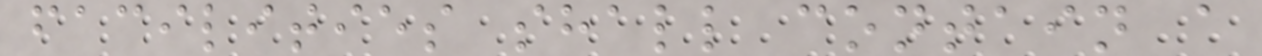facilities shall contain a
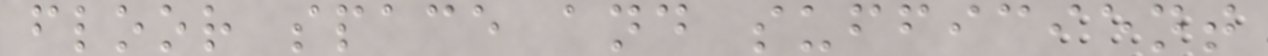floor space and sufficient
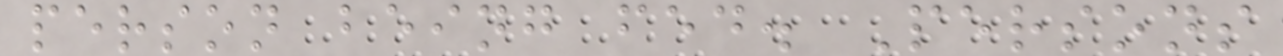person being fed. Persons
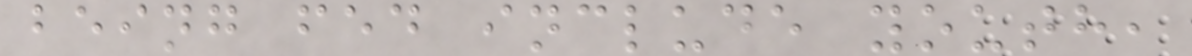being fed include youth,
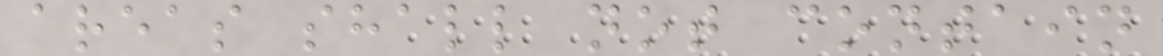areas shall not contain
